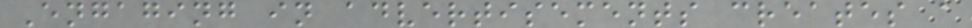Engaging in advertisements creates a
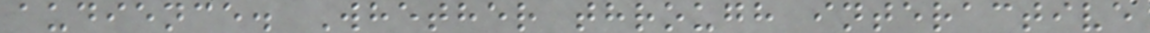audience. Whether through interactive
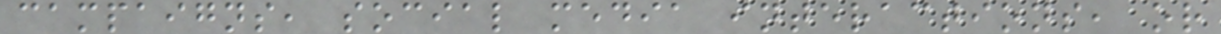campaigns, social media interactions, or
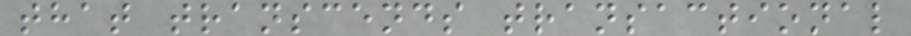that transcends transactional
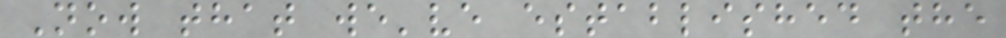Now that we've established the
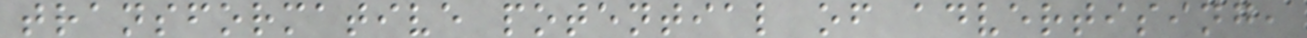transformative potential of advertising,
